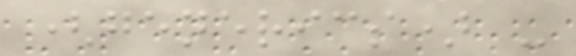(generics) -
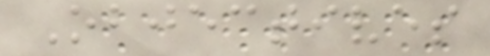Objectives
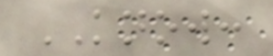KNOW:
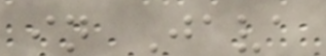in Java
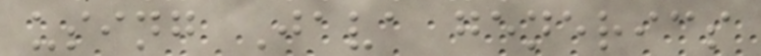using Java generics
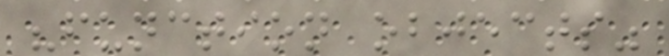"function objects"
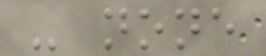- none
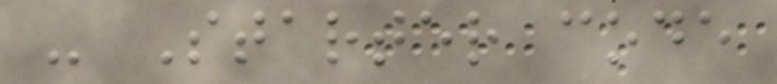- Starter code
